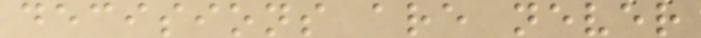decisions are never
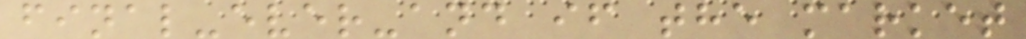final-ever-and if the market
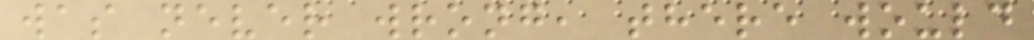was never wrong, there would
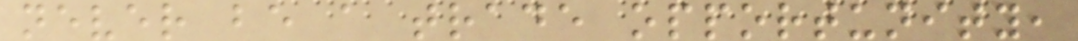never be a trade opportunity,
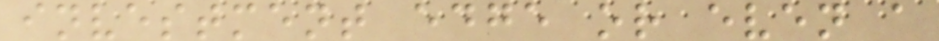investment edge or even a
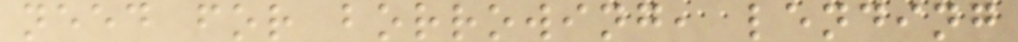need for borrowing, lending
